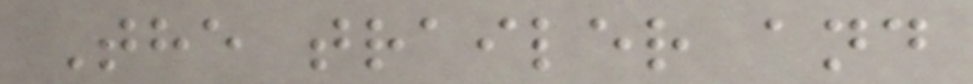The trailer and
